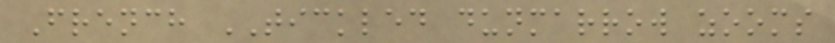French TICKLED dunmarrow zooms
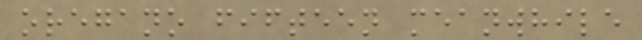oregano fifteen meanwhile
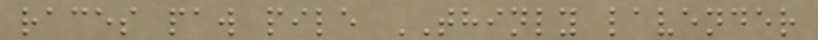races paw pile THINLY lavender
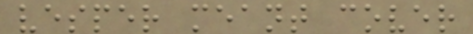vesper meant cover
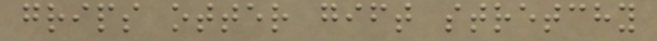grips otter gift stretchy
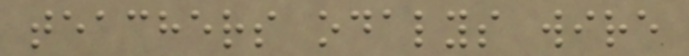teachers odalys wire
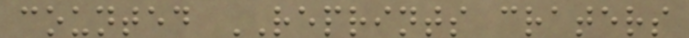counted REPRINTS craters
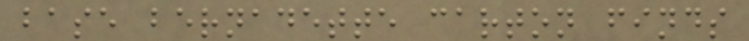base bernadette carton finds
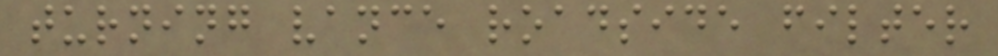turning vance roadside filter
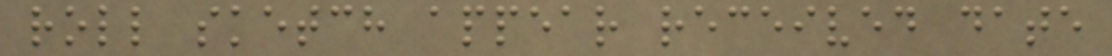roll sketch appear received date
